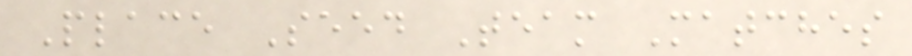Place Seed Team Matches
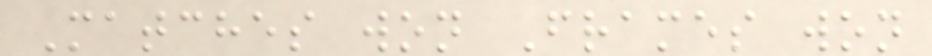Matches won Frames won
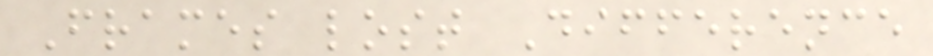Frames lost Difference
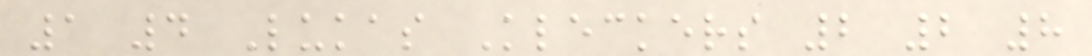1 4 Lukas Kleckers 2 2 8
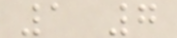1 7
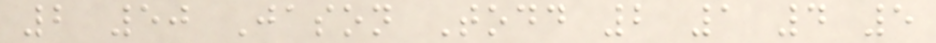2 50 Jason Todd 2 1 4 5
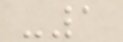-1
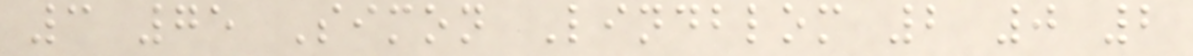3 75 Simon Lindblom 2 0 2
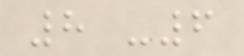8 -6
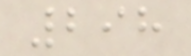298
